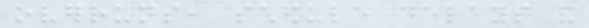overruns, schedule delays and
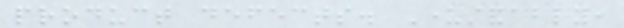product defects. Understandably,
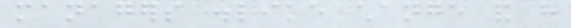managers dislike change and have
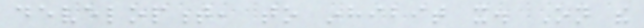development, to inhibit it. On the
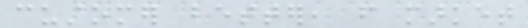customer better, from market
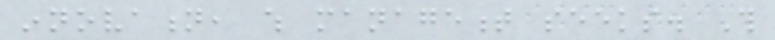innovation, which management seeks. This
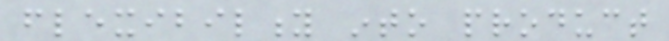flexibility into product
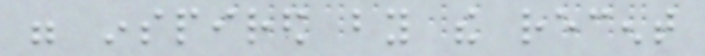were inspired by the recent
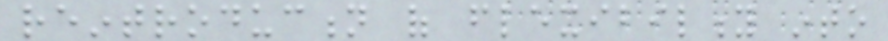reintroduction of flexibility into
